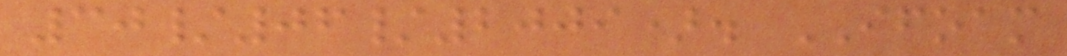30/06/2009). IFOAM
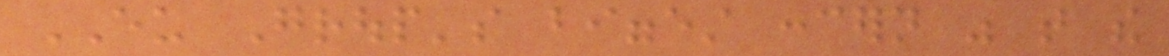EU Group's biggest concern was that the
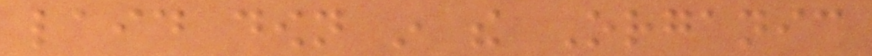laid down in the Organic
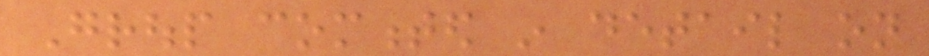Group commented in detail on
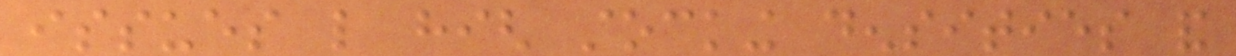issues like high stocking densities and
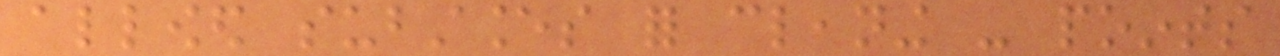allowed substances for cleaning - points
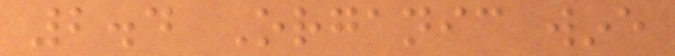2.4 Organic wine
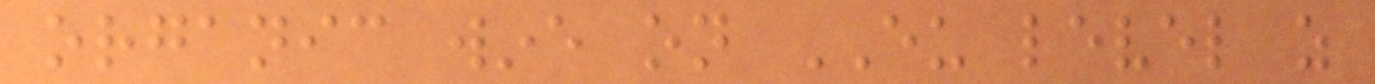organic wine on EU level as
